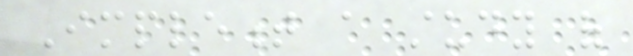Implement a study of
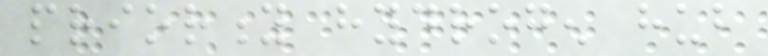priority hydrogen hub
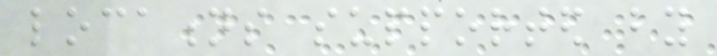locations supported by
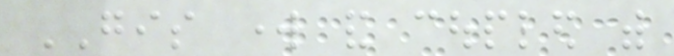GIS work and coupled with
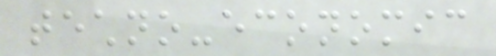techno-economic
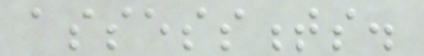assessments.
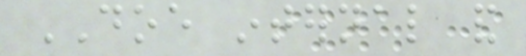DOE internal and
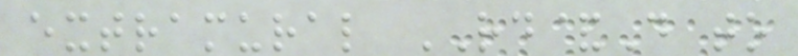extramural RD&D to
